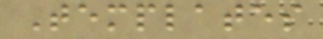Templates
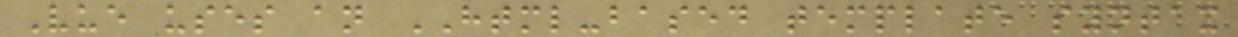Vue uses an HTML-based template syntax
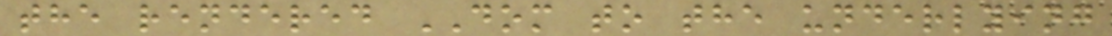the rendered DOM to the underlying
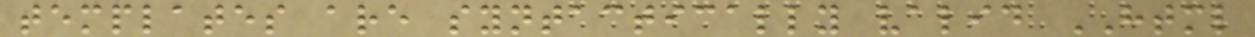templates are syntactically valid HTML
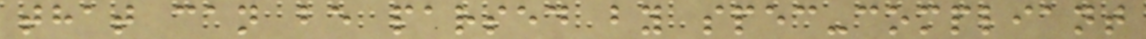that can be parsed by spec-compliant
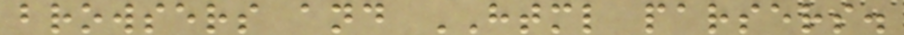browsers and HTML parsers.
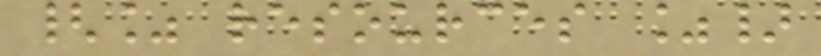{% resources %}
